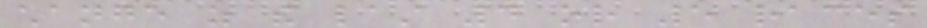change as the last 4 or 5 races
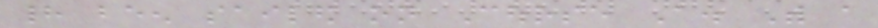had been sailed on Course A. With a
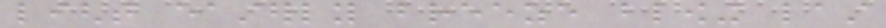light easterly breeze blowing last
